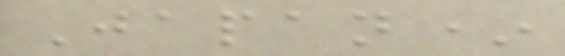Japan*
